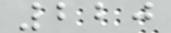220
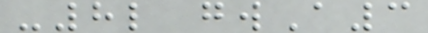-8l gwA3
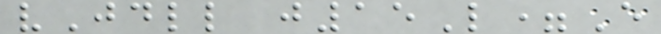vJdll j15L=E
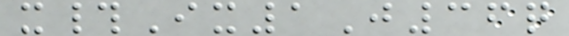x#Ix1J36q
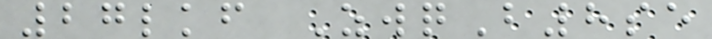27lkf ZwqB8se
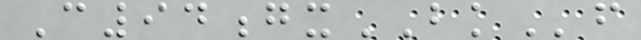C94gxBKf
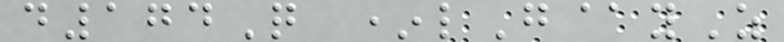d174Q *lG@yZ
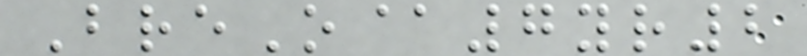BreO@7yr2
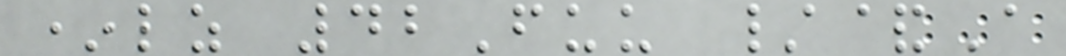*lz 42Fuu /&A
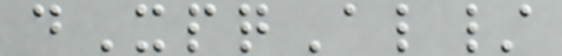dXpqAl/
